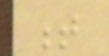t
